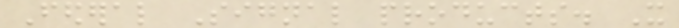Federal Signal products. It
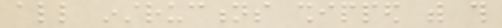all instructions shipped with this
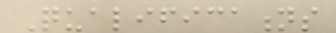Qualifications
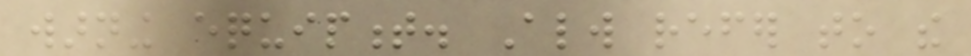warning equipment. Always refer to the
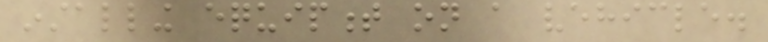installing equipment on a vehicle.
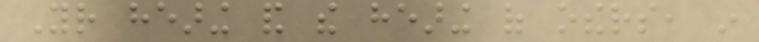Your hearing and the hearing of others, in
